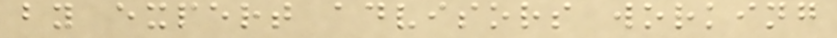by expert advisors working
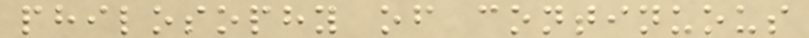philosophy of continuous
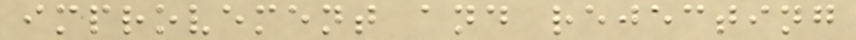improvement and rejecting
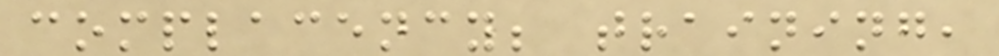complacency; training,
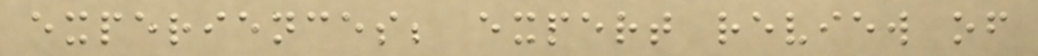experiences; expert review of
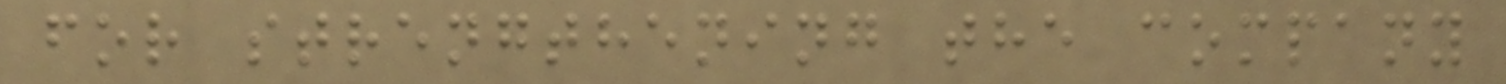for strengthening the company
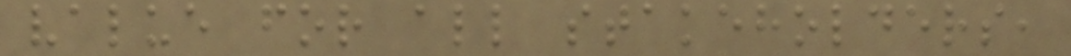value for all stakeholders,
